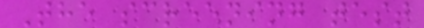The screening test
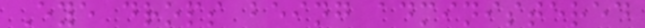Eye drops being administered
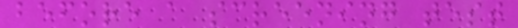before a screening test
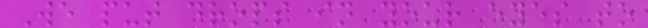We put drops in your eyes to
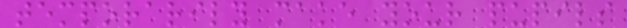temporarily make your pupils
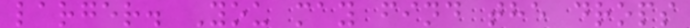larger. You may find the drops
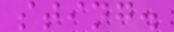sting.
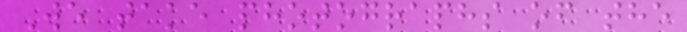We take photographs of the
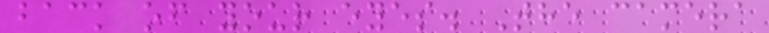back of your eyes. The camera
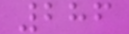286
